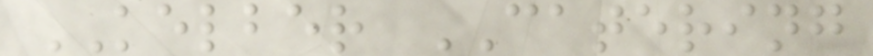KELBER CATERING
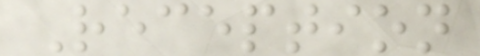Reception
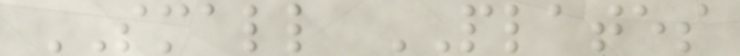SMALL PLATES
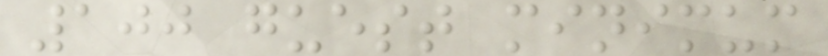100 guest minimum
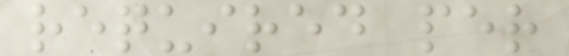required per
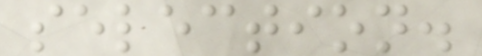selection.
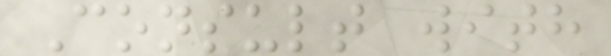Consult with
